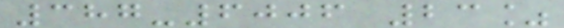387-6006 23%
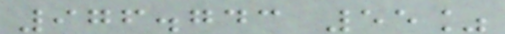976.743 55%
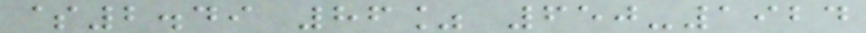$2.49 86% 650-1924
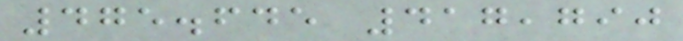475.645 417,790
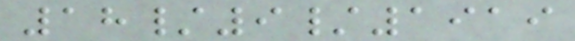18/9/1919
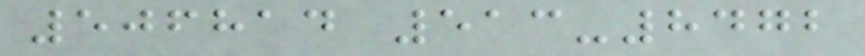506814 513-8472
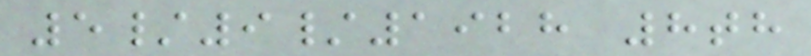5/9/1928 8th
